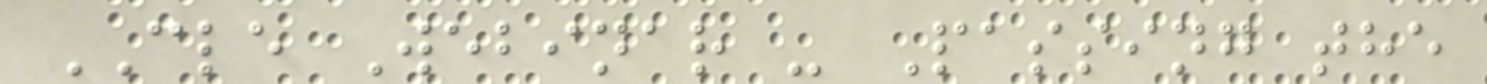CLE Webinar - Passing the
